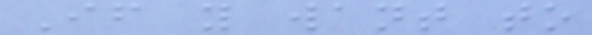If you want to
